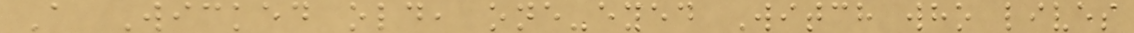A Wicked old, one-eyed Witch who lives
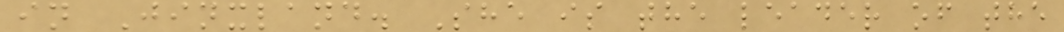in Jinxland. She is the leader of the
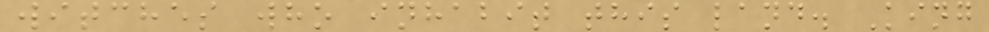witches who inhabit this land. King
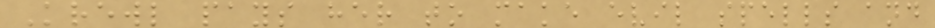Krewl pays her to make evil spells and
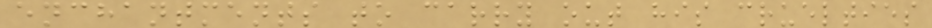enchantments to carry out his cruelties
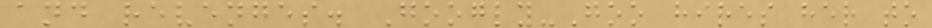and revenges. Googly-Goo hires her to
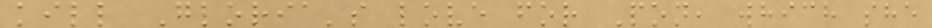kill Gloria's love for Pon, which she
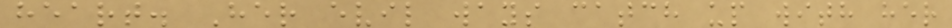heart. Her evil ways catch up with her
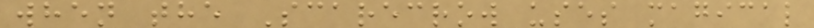when the Scarecrow uses magical
